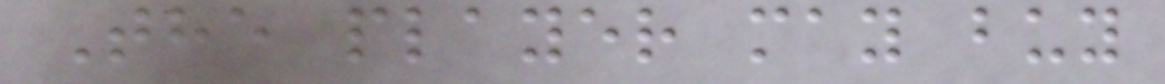The player may buy
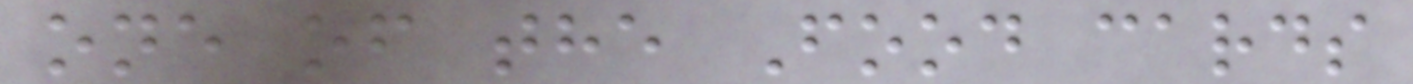one of the Food cards
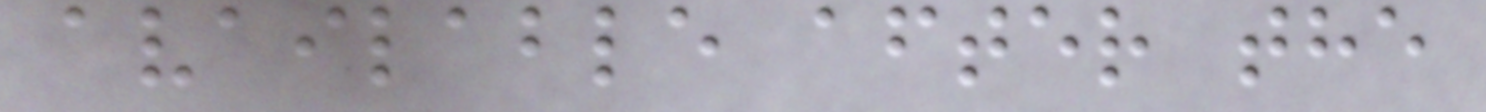available after the
